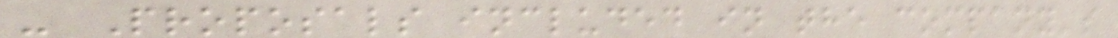- Proposals included in the company's
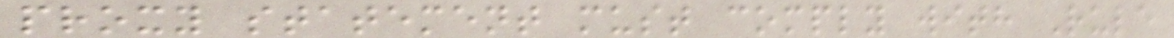proxy statement must comply with Rule
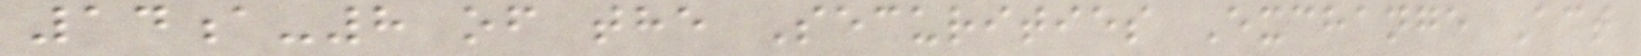14a-8 of the Securities Exchange Act
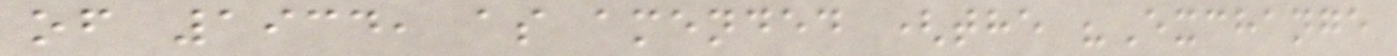of 1934, as amended (the "Exchange
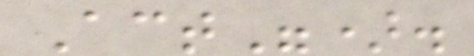Act").
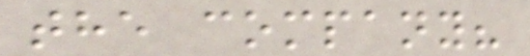the company?
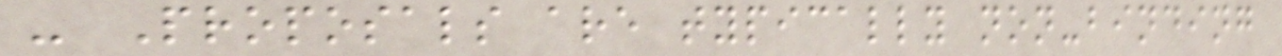- Proposals are typically non-binding
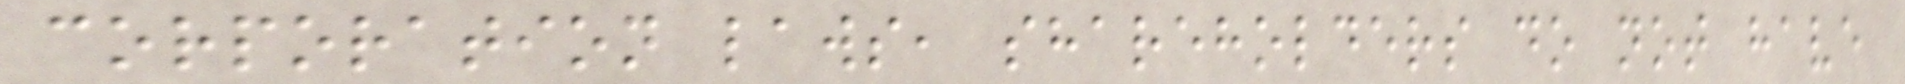corporation laws, shareholders do not have
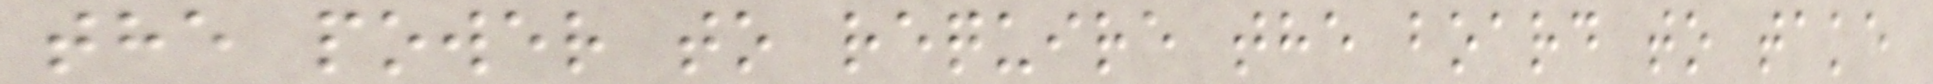the power to require the board to take
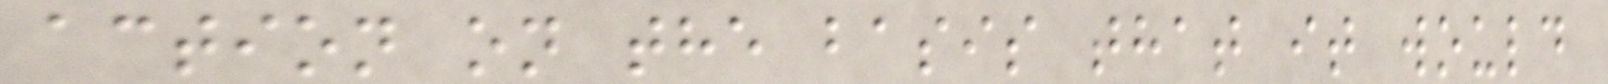action on the basis that it would
